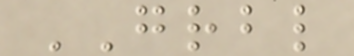GRBL
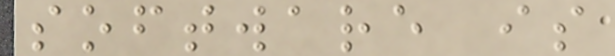software is
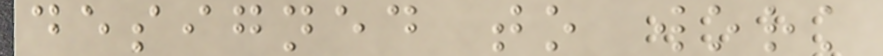designed to work
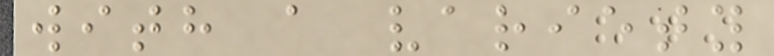with a variety
